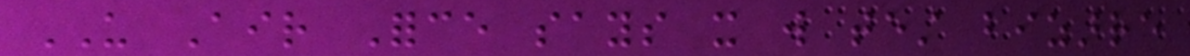US Air Force says it will test bizarre
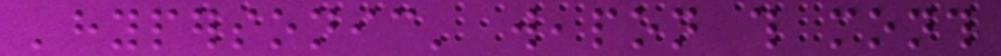'hypersonic' weapon this month
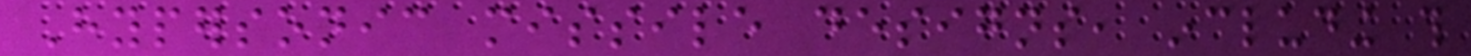Hypersonic missile designs, including this
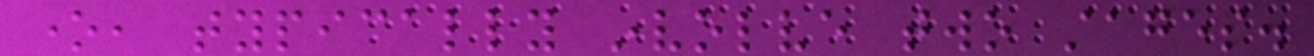one, typically involve two stages.
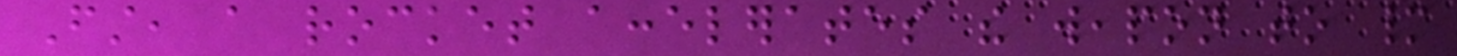First, a rocket accelerates the weapon to many
